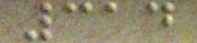314
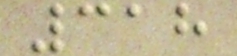318
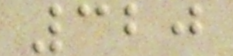320
